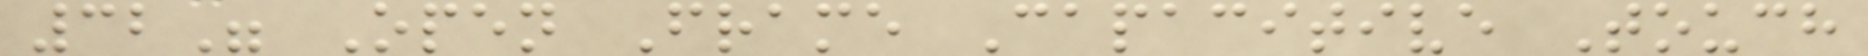32" Open Frame Capacitive Touch
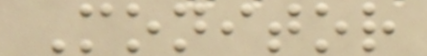Monitor
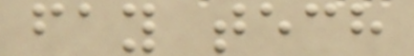fay tech
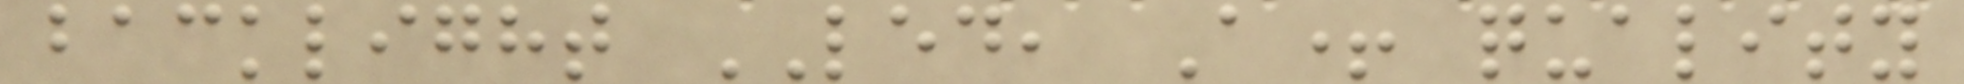backlight LED, A+ quality
